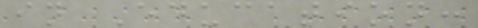in Education:
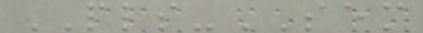PLS-SEM
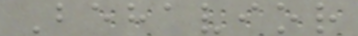Behavior
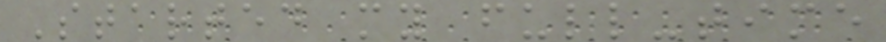Started my full-time
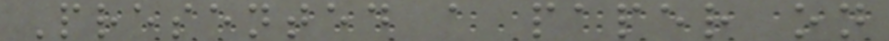Presented a paper on
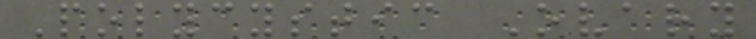Polycystic Ovary
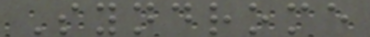Syndrome
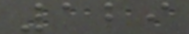129
